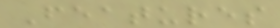Features
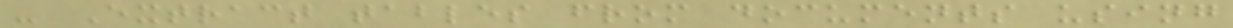- Extract tables from documents using
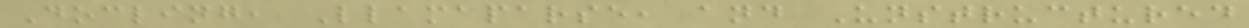Docling, Llamaparse, and Unstructured
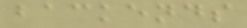backends
